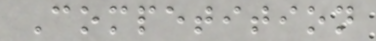Competition
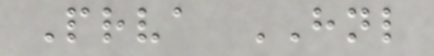Prva HNL
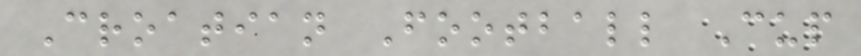Croatian Football Cup
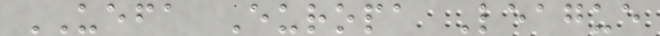UEFA Europa League
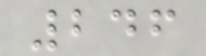246
